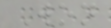Won
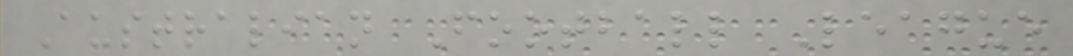Australian Football League
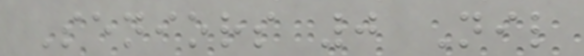Seniors 0 Nil
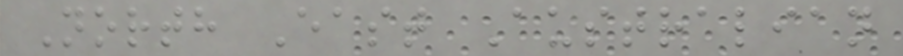North East Australian
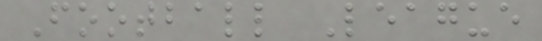Football League
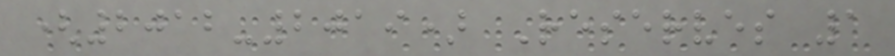(2012-2019) Reserves 1
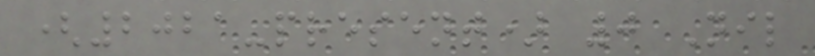(2021-present) 0 Nil
